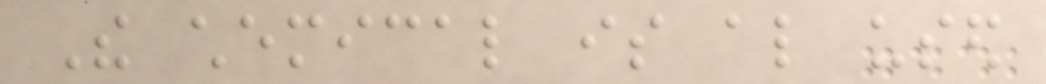The chemical is also used
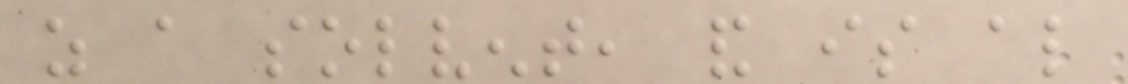as a solvent, and is also
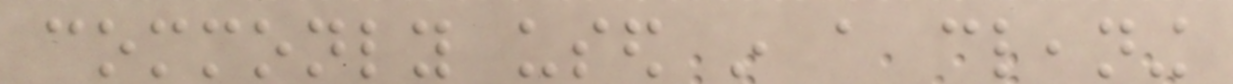commonly used in a cleaning
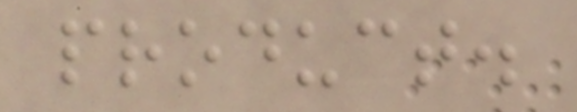product.
